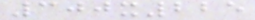300x225
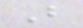But
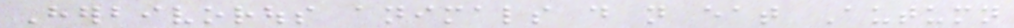Herbivorous animals do not eat Autumn
